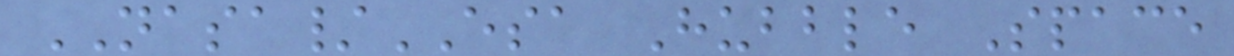NASA/ESA Hubble Space
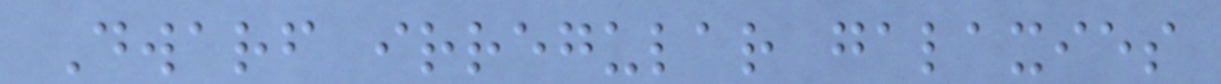Dwarf irregular galaxies
